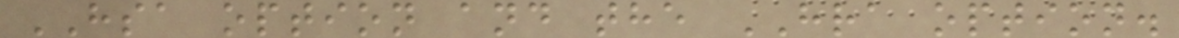HSA option and the HRA option.
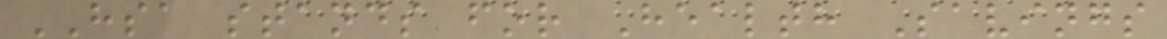HSA stands for Health Savings
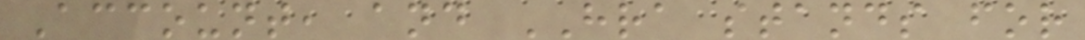Account, and HRA stands for
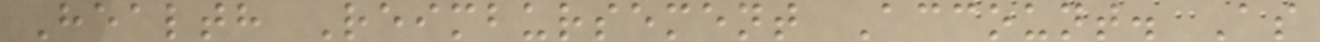Health Reimbursement Account. As
